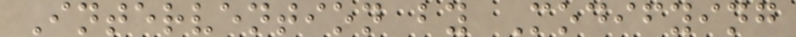Intervention by Modifying
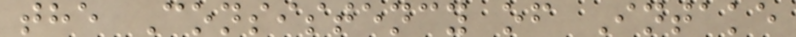the Consistency of Intake
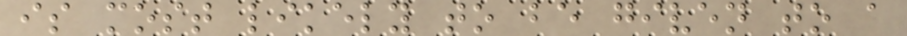is most likely to be given to a
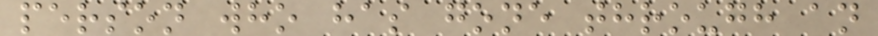person who has gone through an
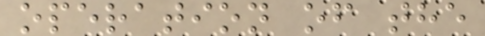operation of the
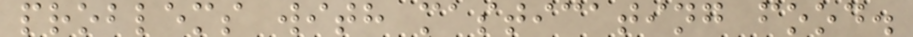problems with masticating food.
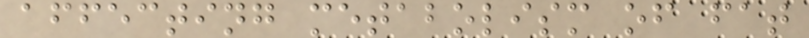affecting metabolism of fat
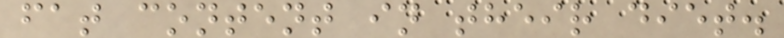fat content in their diet.
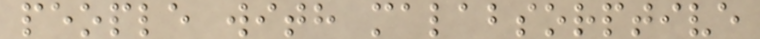people with malabsorptive
